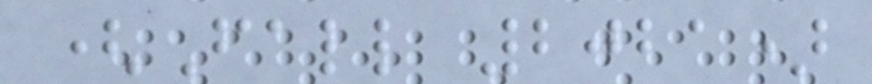(Fall 2021)
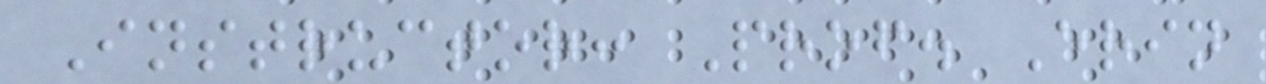Instructor: Prof. Erin
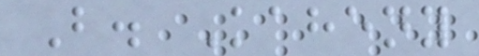B. Kaheny
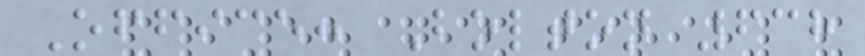Office: Bolton 638
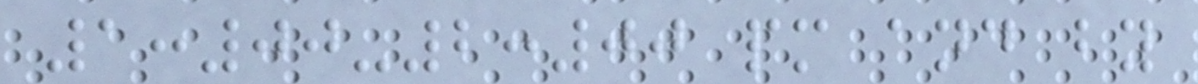1:00-2:00 pm and by
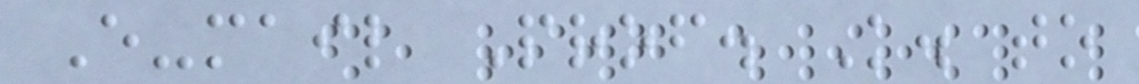E-mail Prof. K. to
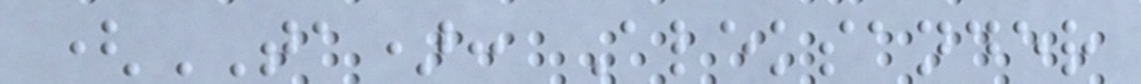(TA): Aleksander
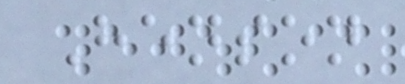Henson
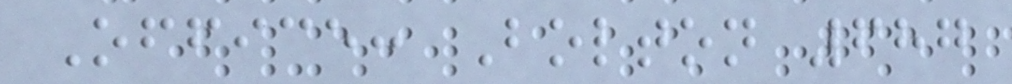Office: Bolton 687
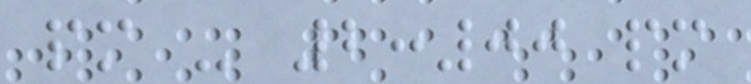pm - 2:00 pm
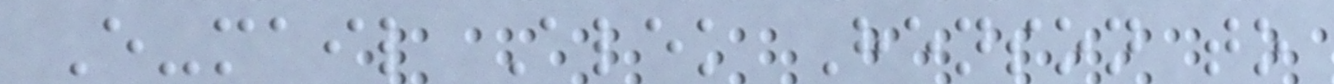E-mail Alek Henson to
